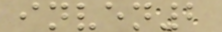inven2
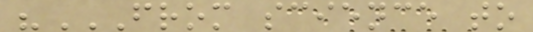"FROM SCIENCE TO
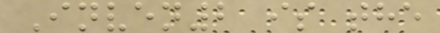Inven2 is the
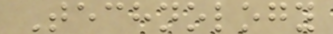Technology
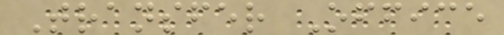Transfer Office
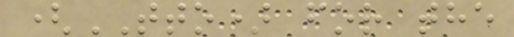(TTO) for the
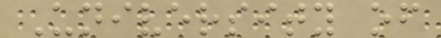University of
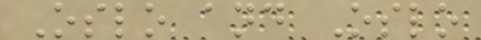Oslo and Oslo
